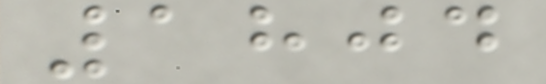1804
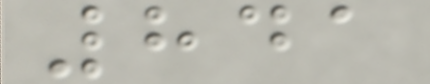841
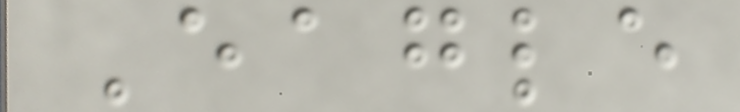Eagle
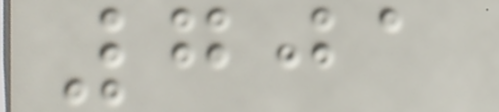701
